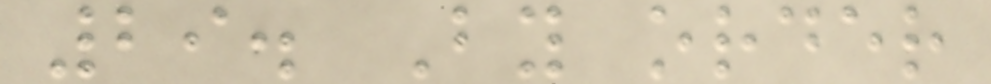29. By order
